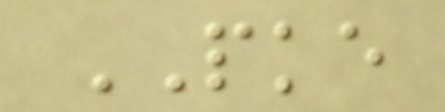PKE
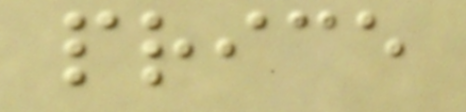price
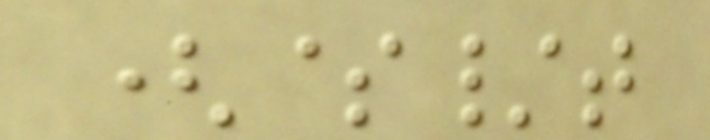($/t
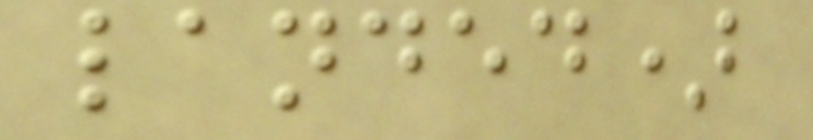landed)
